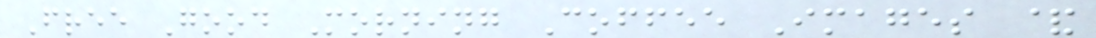Free Good Morning Coffee Images &
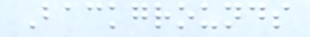Backgrounds
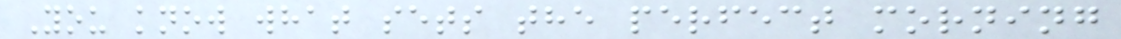You know what sets the perfect morning
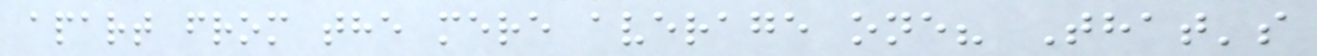apart from the mere average one? That's
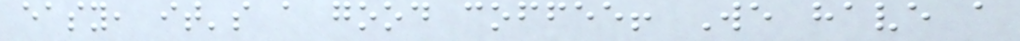easy, it's a good coffee! We have a
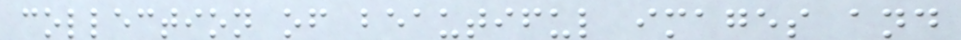collection of beautiful images and
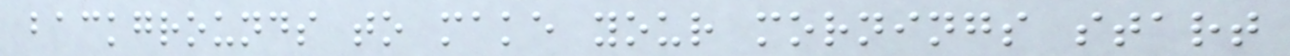backgrounds to make your mornings start
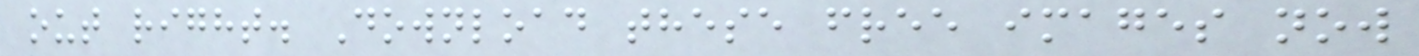out right. Download these free images now
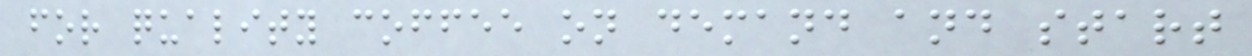for quality coffee on demand and start
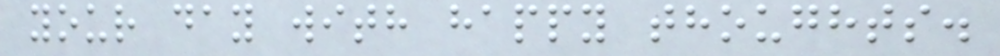your day with happy thoughts.
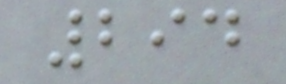294
